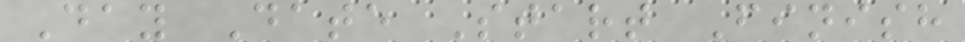Day Date Start Finish
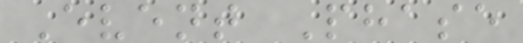Event Phase
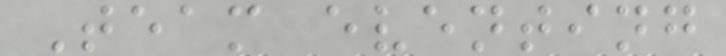Team eventing
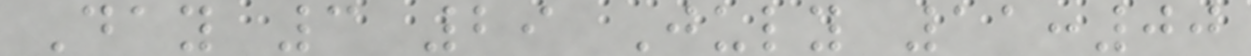Day 3 29 July 11:00
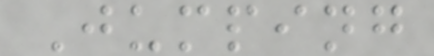Jumping
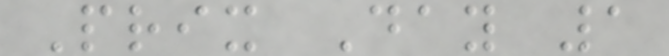Prix Day 1
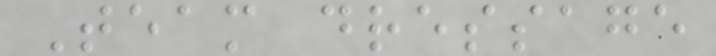Team dressage
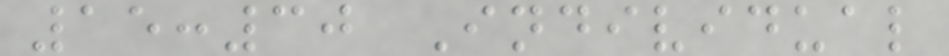15:30 Individual
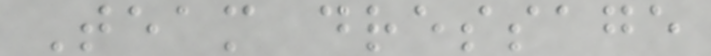Team dressage
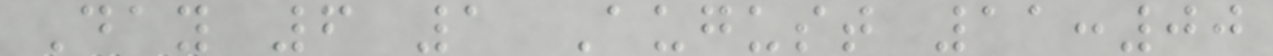Day 6 1 August 11:00
